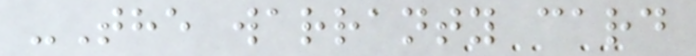-The warranty card
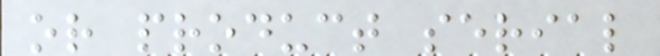or product serial
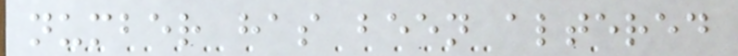number has been altered
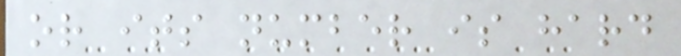or its number is hard
